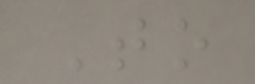To
